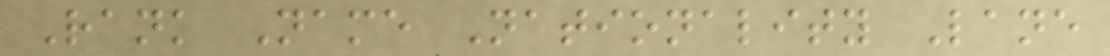Rank Name Nationality Lane
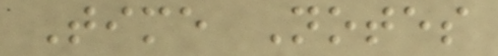Time Notes
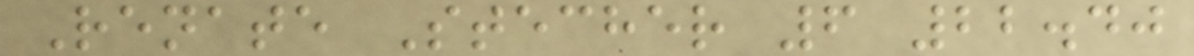Renate Stecher 6 22.40
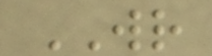WR
